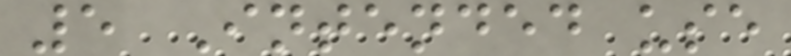5 Intended use
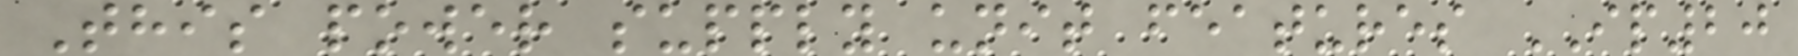This power supply unit features IP20
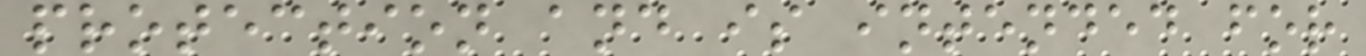protection and is intended for
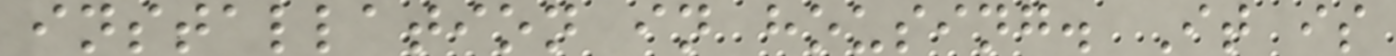installation in housing. It is
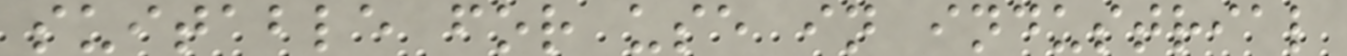suitable for use in industrial
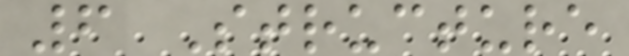6 Structure
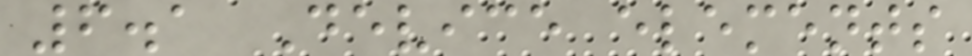6.1 Device elements
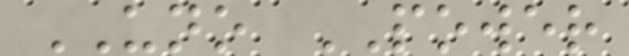UNO POWER
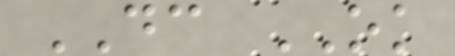DC OK
